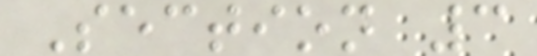Section 3
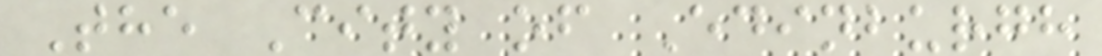The City of Edinburgh
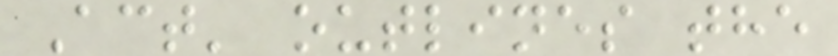Act' outlines the
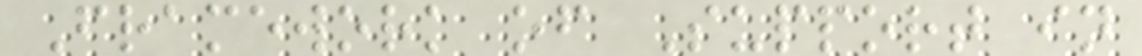Framework of Support in
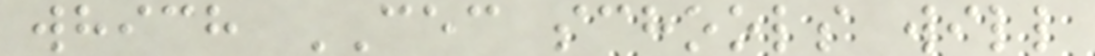which CEC schools will
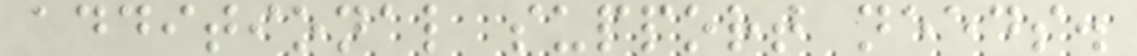additional support needs.
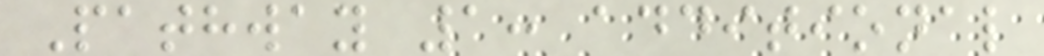Pathway 1: additional
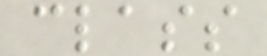class
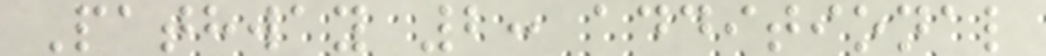Pathway 2: additional
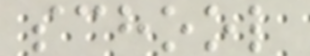school
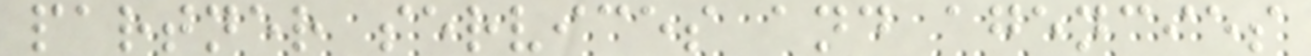partner services and agencies
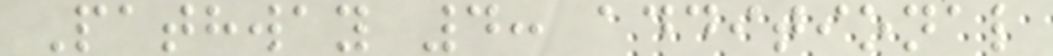Pathway 4: additional
